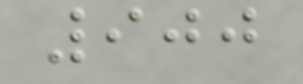900
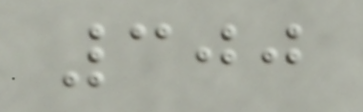300
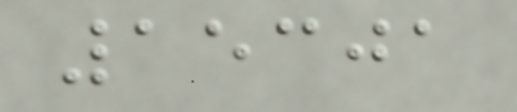15301
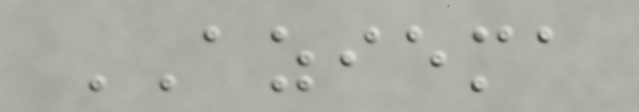AZIEMA
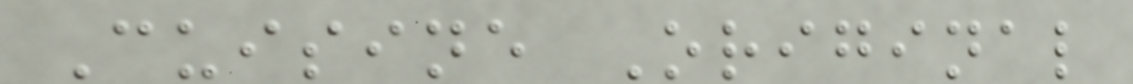Cuisine Original
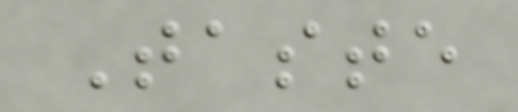Taste
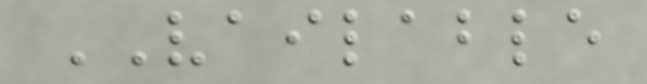VAILABLE
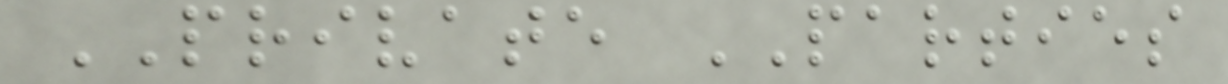PRIVATE PARTIES
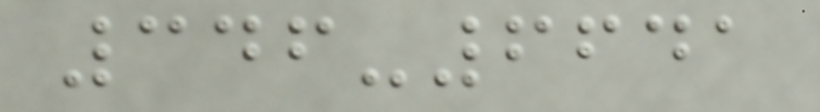346-6641
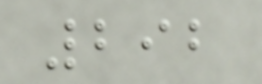292
